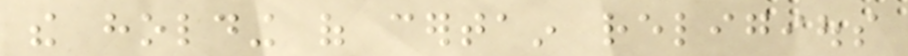the holding of certain religious
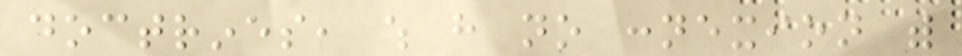doctrines, which have no connexion with
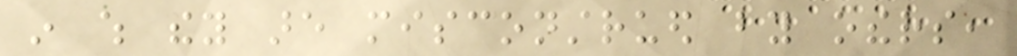in which they are misconstrued by others,
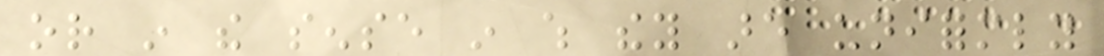or in the sense in which they are uniformly
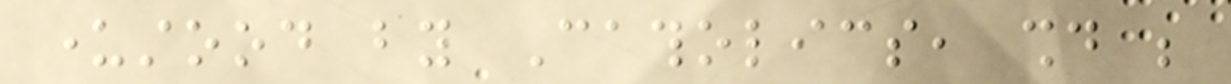understood by Catholics, should be
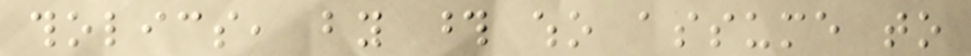tholics, by those who assume to
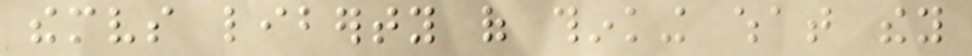themselves liberty of thinking what they
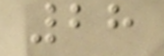28
